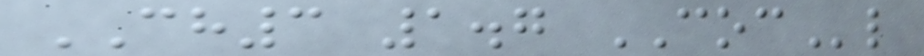CH3 1.7 COCl
